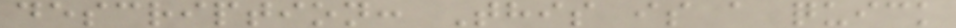description: This is a quick
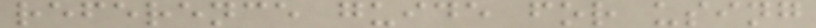reference guide for using
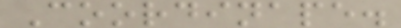Coordinape.
